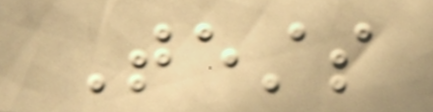Tests
